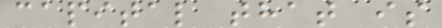capital that is
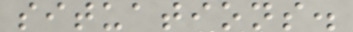situations.
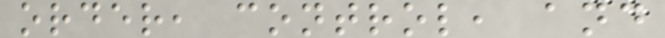order, control, and
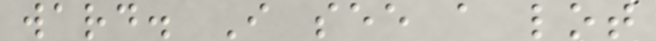ward. I see a lot
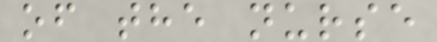of the nurse
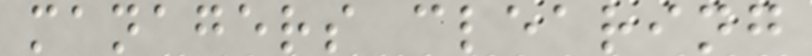managers clearing
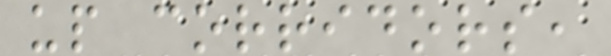up corridors,
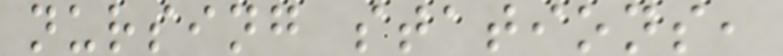nursing stations,
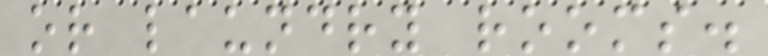or laundry rooms.
